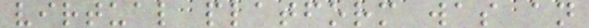virtual platform was an
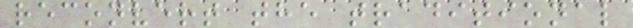reconvert the traditional
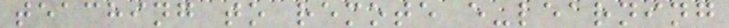teaching to remote e-learning
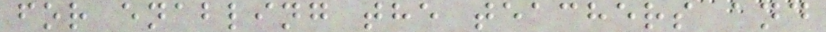for enabling the teachers and
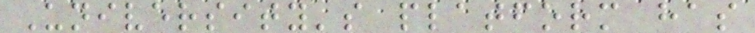University's platform has
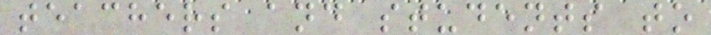teachers and students to
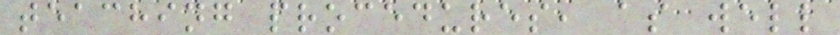teaching procedures, as well
